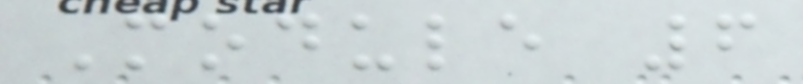Module 6
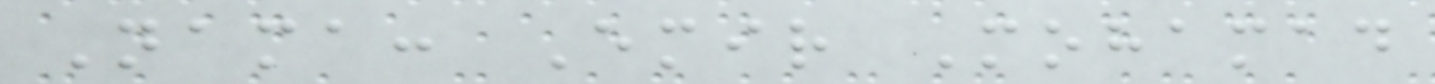Nama: Emir Mohamad
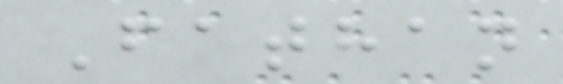Fathan
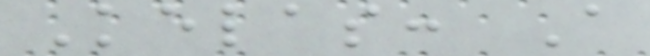Kelas: A
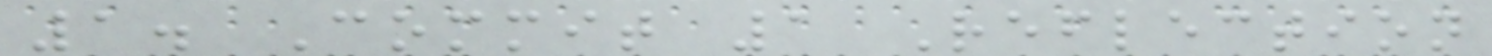1. Commit 1 Reflection
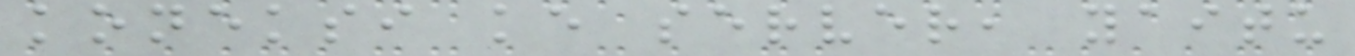koneksi ke server, yaitu
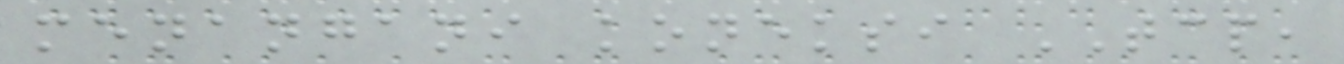menangani koneksi TCP,
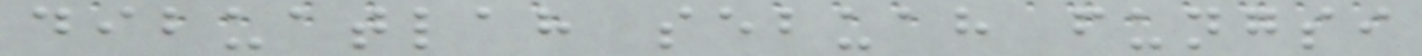dibuatlah sebuah fungsi
